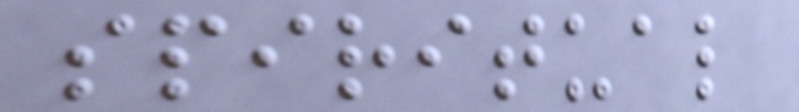spiritual
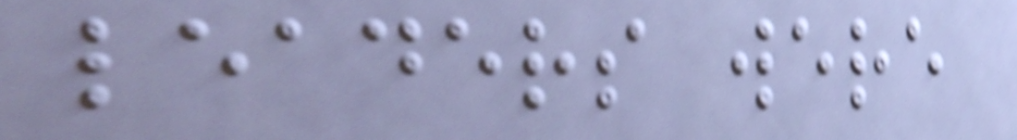leaders were
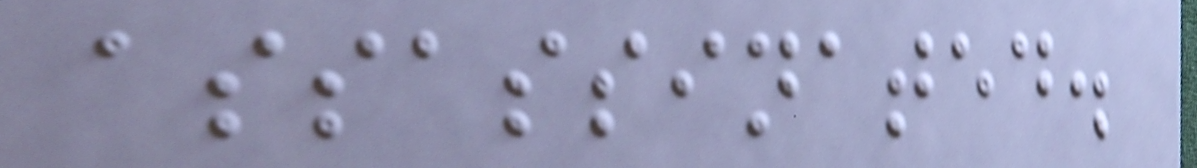assassinated.
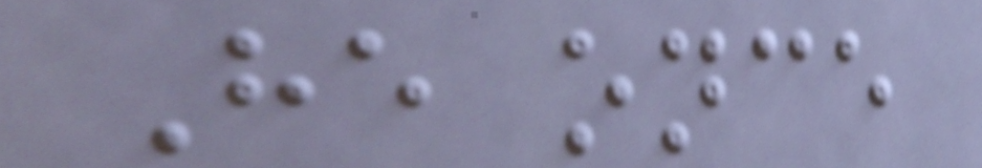He once
